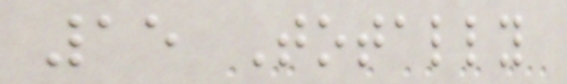15 Totally
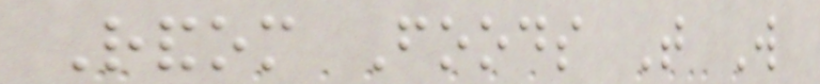Random Foods That Will
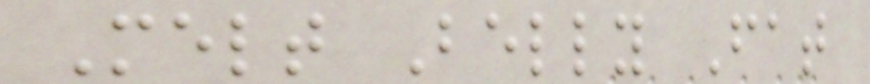Melt Belly Fat
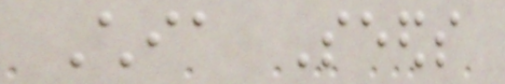Chia Seeds
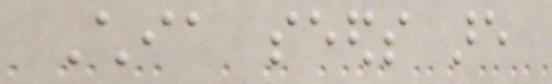Chia seeds are
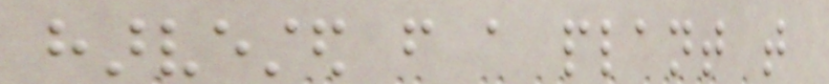harvested from a plant that
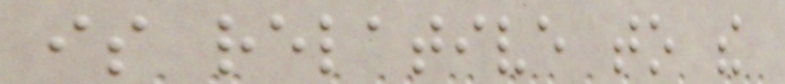is relative to the
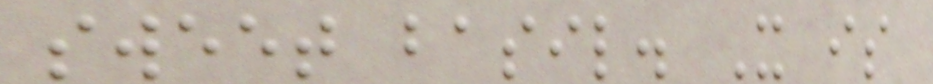sweet basil. It is
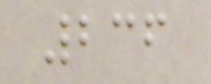236
